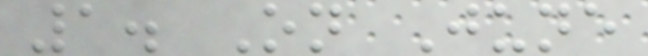1. On June
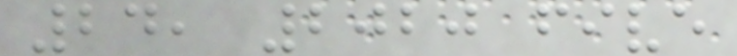24, 2020 five
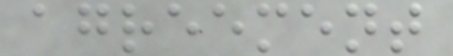agreement
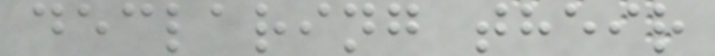declaring their
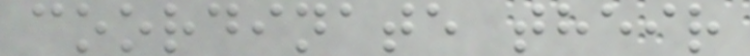coordinate their
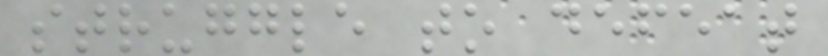struggle to defeat
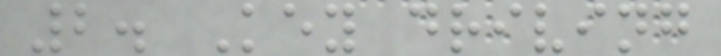2. Key driving
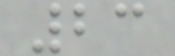23
